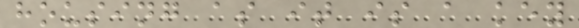housing as it is a key
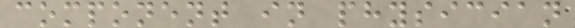component in physician
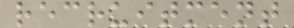recruitment
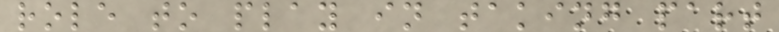role to play in taking part
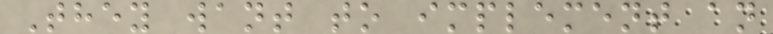They want to implement an
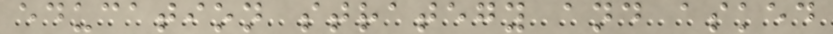education strategy and asked
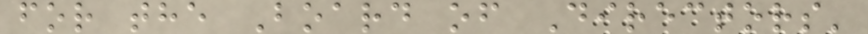for the Board of Directors'
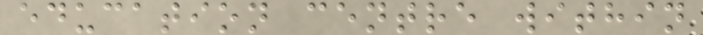education centre within
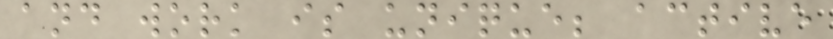and work is unique; active
